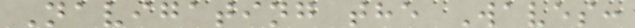Navigating the Waves:
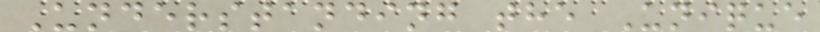Understanding the Unique
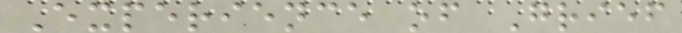Experience of Grief
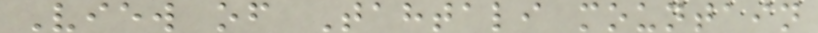View of Tahtali mountain
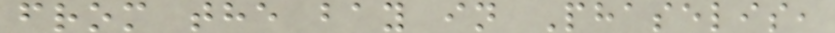from the bay in Phaselis,
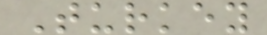Turkey
